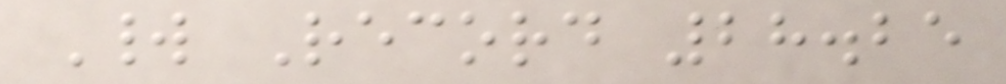World Record 28.25
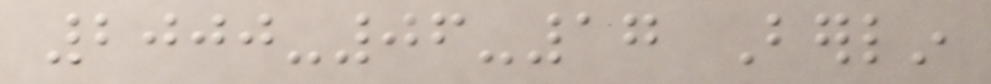2000-06-17 Berlin
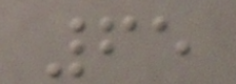65
